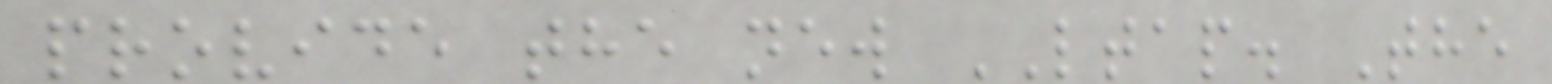provide the new LTAP. The
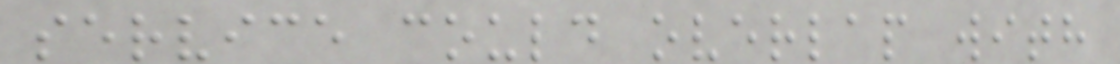service could overlap with
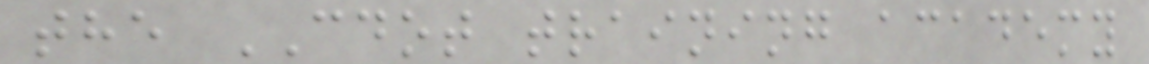the CDOT training academy
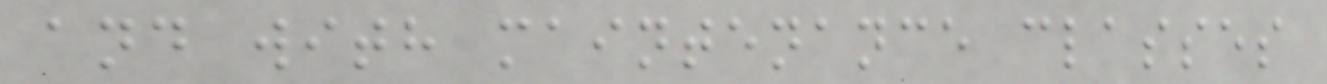and with maintenance classes
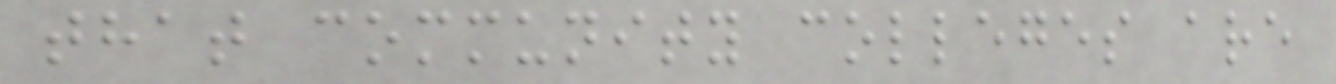that community colleges are
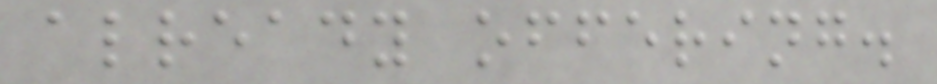already offering.
